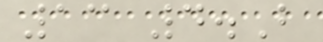13 4.B
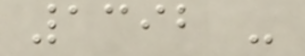1392 -
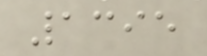1395
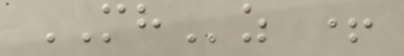MHz +
